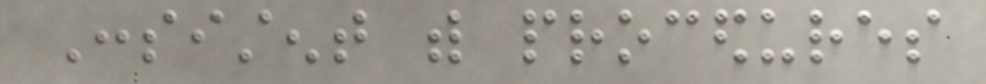Consistent with procedures
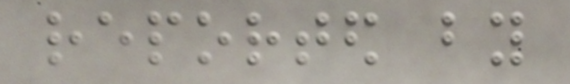reported by
